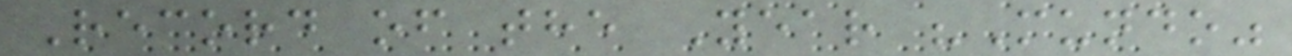Record of the Year "Mundo"
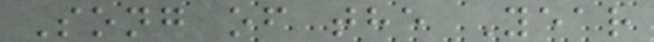Song of the Year
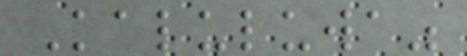Kaluluwa"
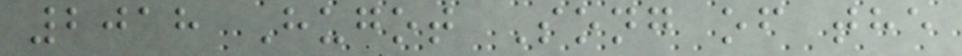2018 Hugot Song of the
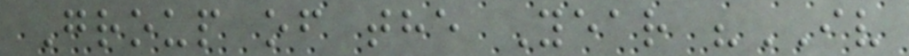Group of the Year "IV
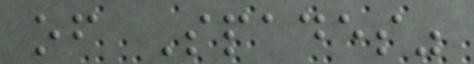of Spades"
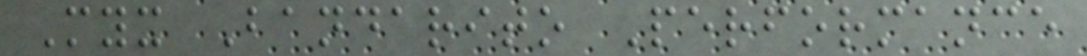Myx Bandarito Performance
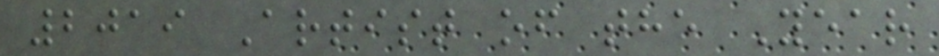2019 Artist of the Year
